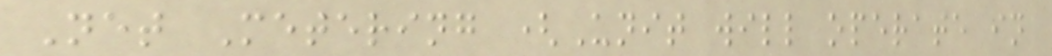Net Metering (Unit will operate in
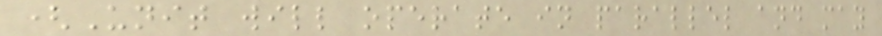(Unit will operate in parallel and may
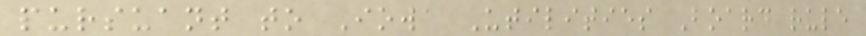pursuant to Iowa Utilities Board rule
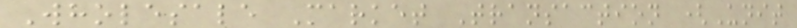Wholesale Market Transaction (Unit
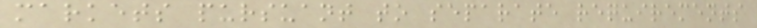markets pursuant to separate requirements
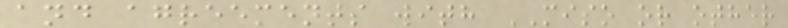and agreements with MISO or other
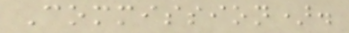Commission).
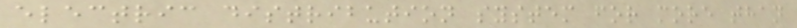electric distribution system for more than
